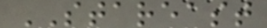STAREAST
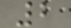2
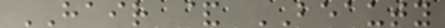HAIR & BEAUTY
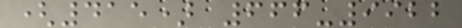(415) 666-9922
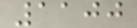1100
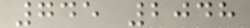745 2048
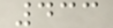433
